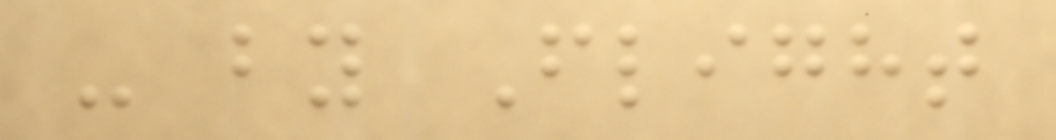- by Flight
